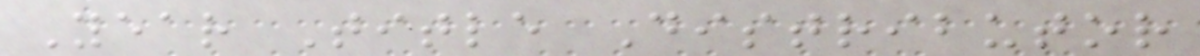Year Title Distributor
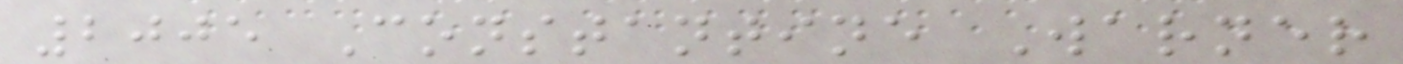2005 Constantine Warner
